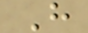H
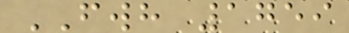FWH 1759
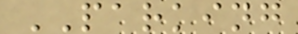PARKING
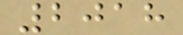2018
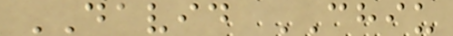DAVID CHIU
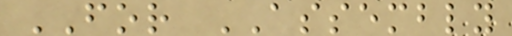FOR ASSEMBLY
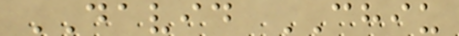DAVID CHIU
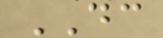DC
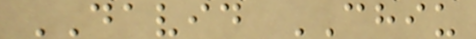DAVID CHIU
